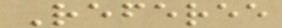Referee
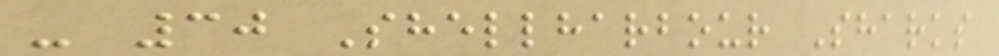- 30 Shellharbour Sharks
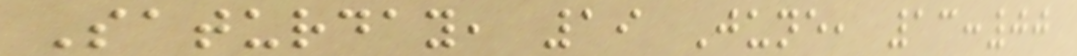Saturday, 19 June, 13:00
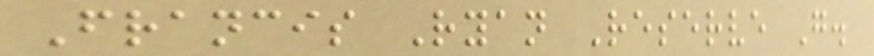Francis Ryan Reserve G.
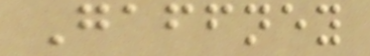Gaffney
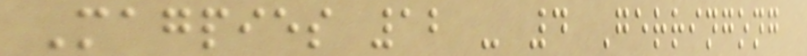Magpies 12 - 4 Gerringong
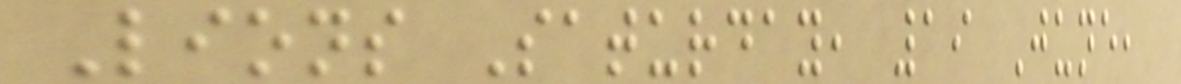Lions Saturday, 19 June,
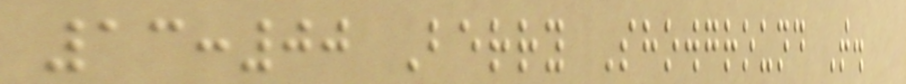13:00 Berry Showground T.
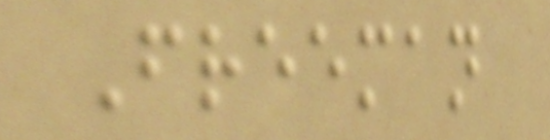Freeman
